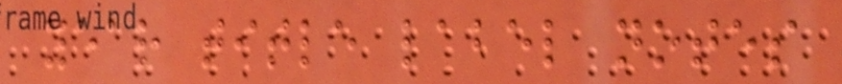year title label notes
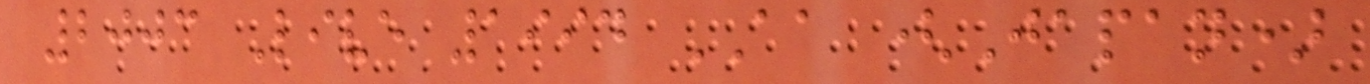2003 Live 1994 AA (Japan)
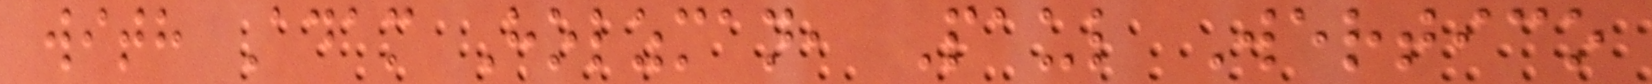with Adam Holzman, Paul Wertico
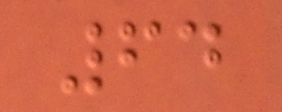64
